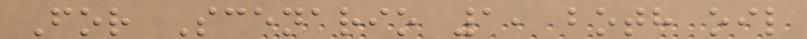For Scenario 1, both oil
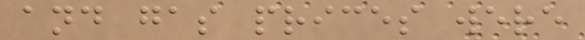and gas prices were
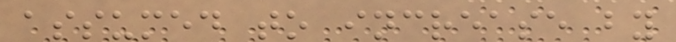assumed to increase by
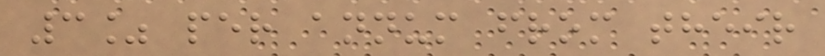3% per annum from their
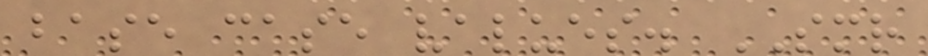base case values. SMR
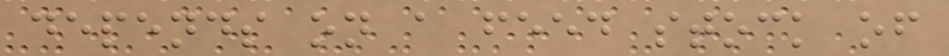depends on a feed stock of
